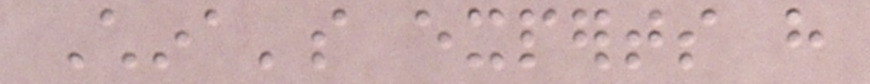China's experts have
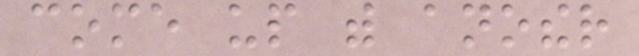come up with another
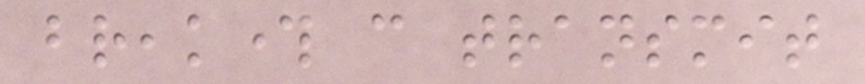breakthrough can transmit
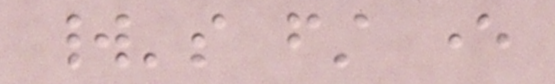world's first ever
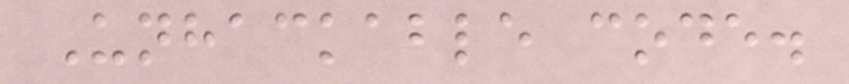Unhackable code.
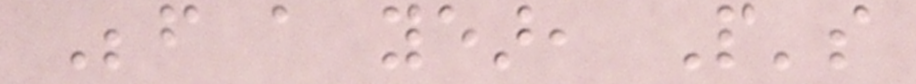Before a year, People's
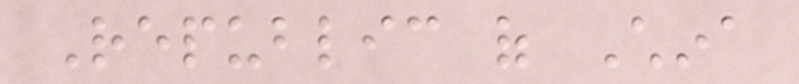Republic of China
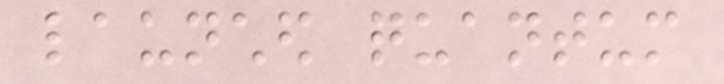launched quantum
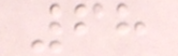68
